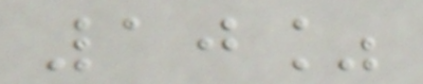10%
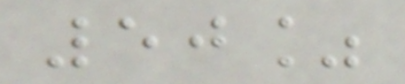50%
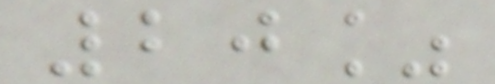20%
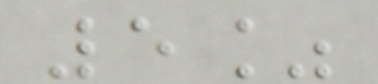5%
